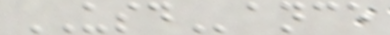USDance
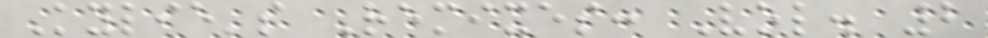Kylie's Remixes: Vol. 2
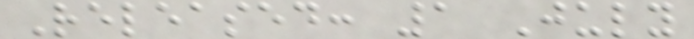Released: 1 July
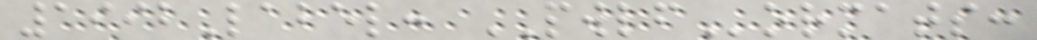1992Label: PWLFormats:
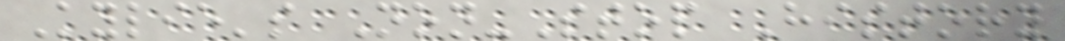Kylie's Non-Stop History
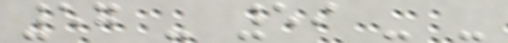57 - 59 - -
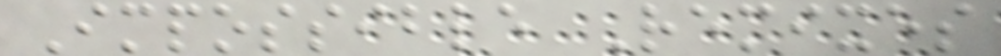Impossible Remixes
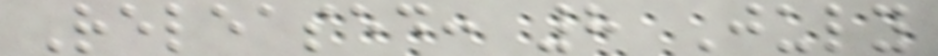Released: 8 July
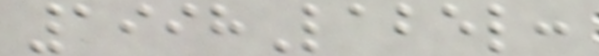1998Label:
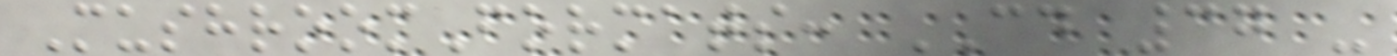MushroomFormats: CD 37 -
